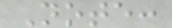Note:
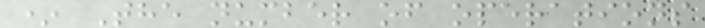* The number of operations
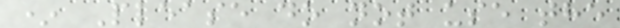* Please do not use the
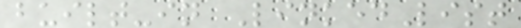built-in LinkedList
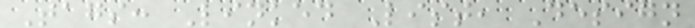Tags: Linked List, Design
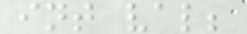int val;
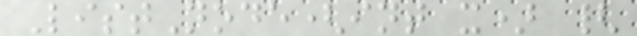ListNode(int x) {
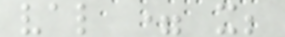val = x;
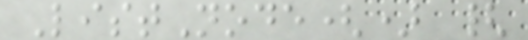ListNode() {
